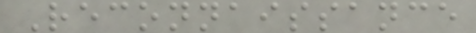Reconnaissance
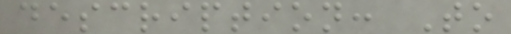description: To
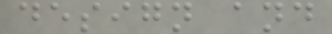design and
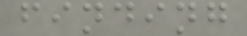finding
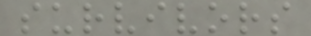survivors
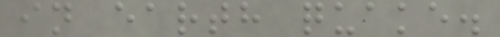in earth quake.
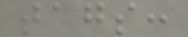tags:
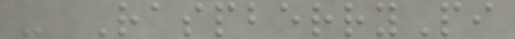- RaspberryPi
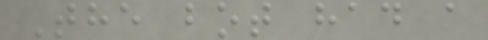The bot had a
